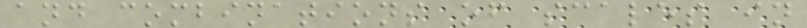and combinations of scales in
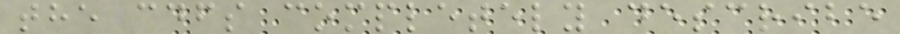the cdfs completely describe
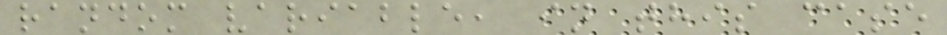random variable, in this case
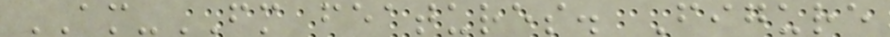AM-FM features. Figure
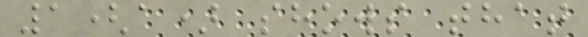1(a) shows that
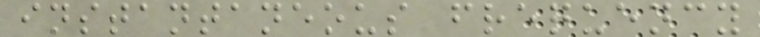instantaneous frequency
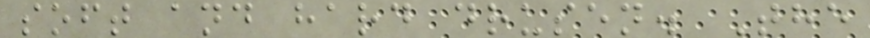soft and hard drusen. The
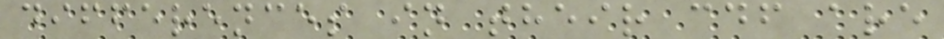differences in their cdf are
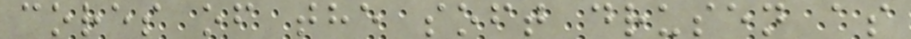cores of the soft drusen as
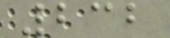232
